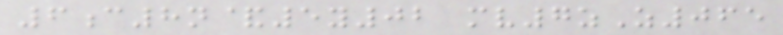6c8n&5y02 mv7zZ065
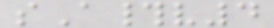sA#v4
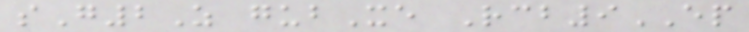sG2Z gubXe Rcb9EP
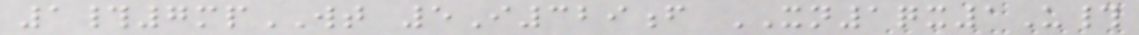1#7mpWT 5I329f XN1qx1U#
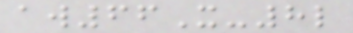aw66X-8l
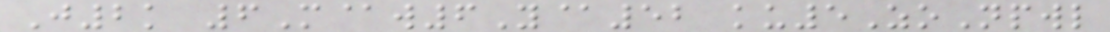J2k 6M@w6Y@52 ku5ZoNpwl
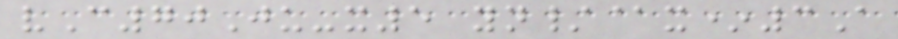vC70Ju-x5 yn/@x*3A
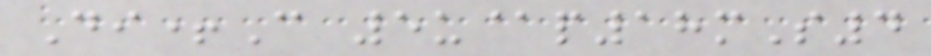Di+C 5u@p18mS4
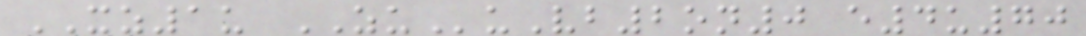XZ1u ZUuVb2on0 e4u70
